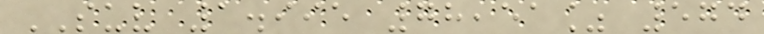SUV 1.995 78,51% 574
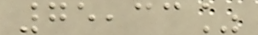75,33%
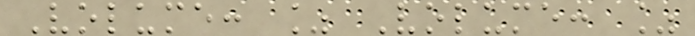Volume: % Volume: %
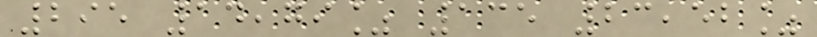295 14,79% 135 23,52%
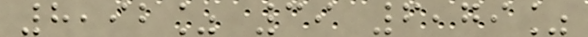8,92% 39 6,79%
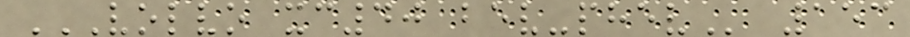VOLVO XC40 BEV-PHEV 153
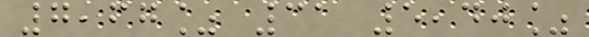7,67% 31 5,40%
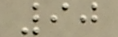90
